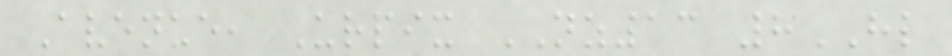Avenue, Urpix NZ13 8HL
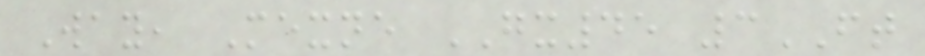Way, Mexne GX45 3FT
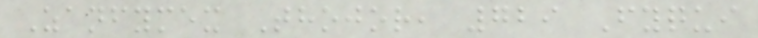Zanfymex Thojor, 729 Fyqui
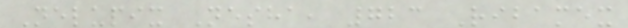Nelupix Nesha, 723 Ribamex
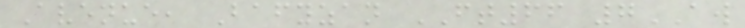Avenue, Bafyzan FT66 7AW
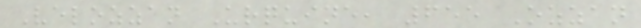Velozzan Urquine, 655 Ozzan
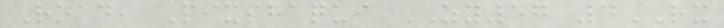Road, Pixshaqui ZY57 4RX
